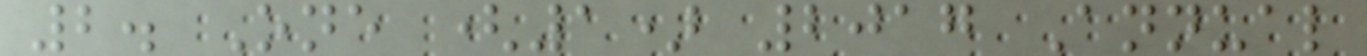2. One (1) 2017 Annual
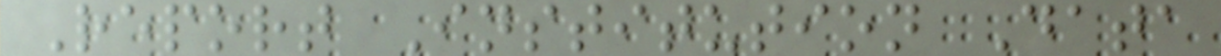Report Institution Data
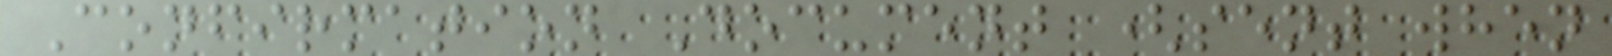Confirmation Document (sent when
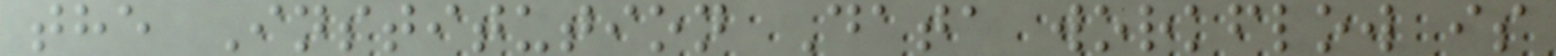the Institution Data workflow is
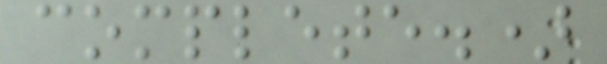complete.)
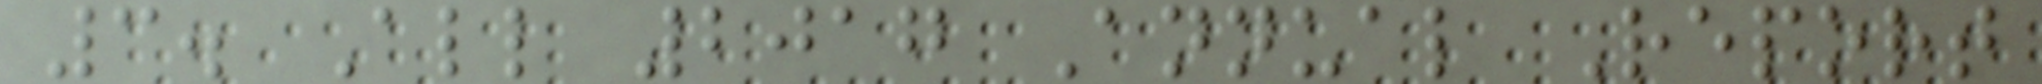3. All 2017 Annual Report
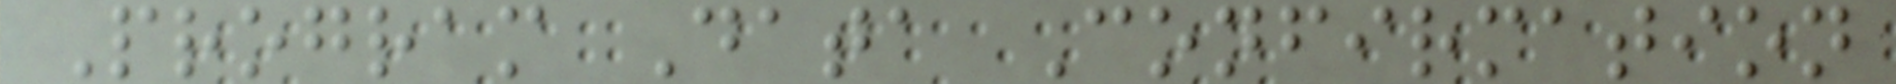Program Data Confirmation
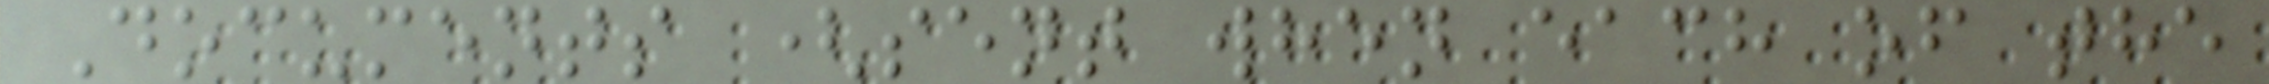Documents (sent when each of the
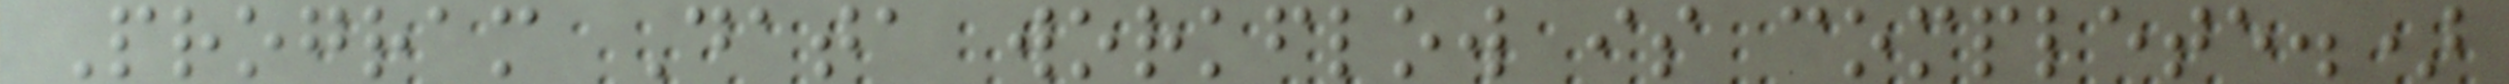Program Data workflow is complete.)
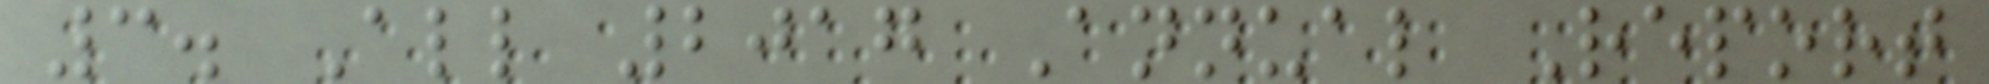3. All 2017 Annual Report
